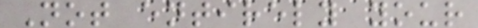Not entirely your
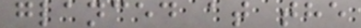glanced at the
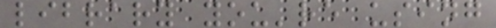library you're using
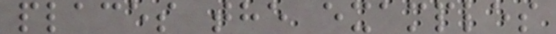places the examples
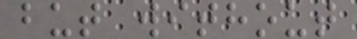but without
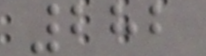282
